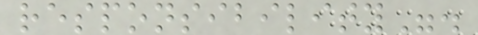responsibility".
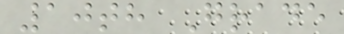10th Grade
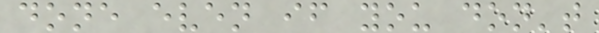done even if you don't
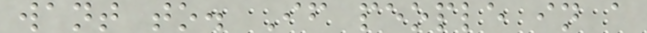want to. If people in a
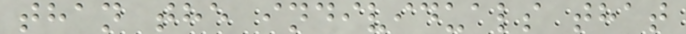than the individuals that
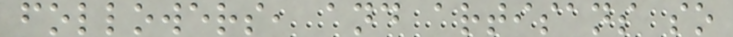followers, and artisans so
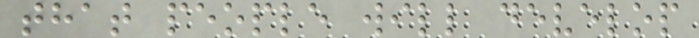that people will develop
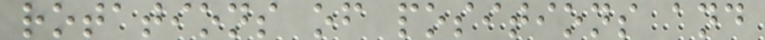rotations of positions and
